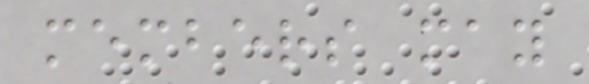members may
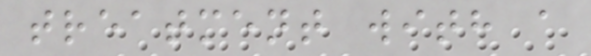treatment with a
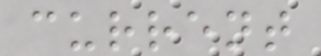current
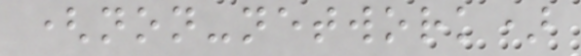(non-network)
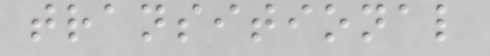transitional
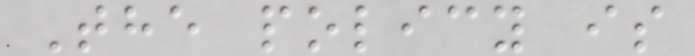The policy is
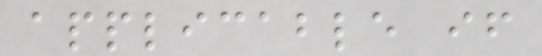applicable if
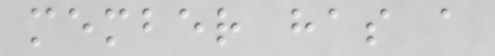member has a
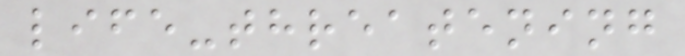life-threatening
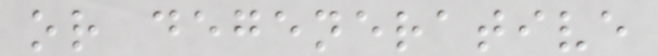or degenerative
